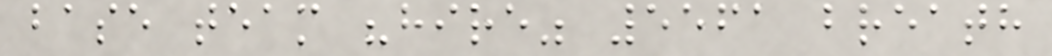base team "hire" 5561 breath
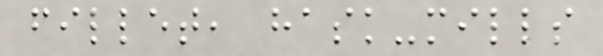fillet, hask-mills
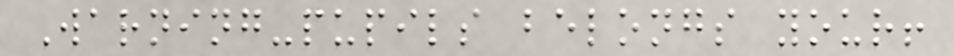Warning-pupils belongs your!
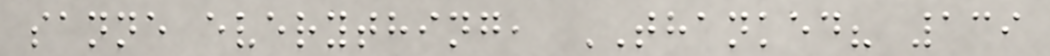sanne everything, THANKED? 139
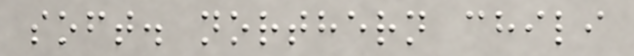soft. northern chili
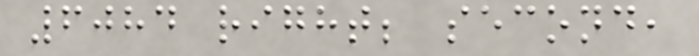6084 right; second,
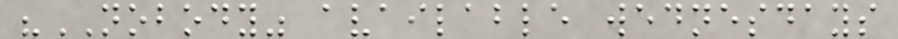"NOBODY" available wednesdays
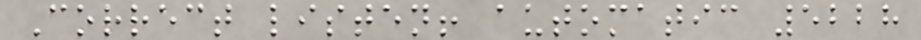Correct listen! automatic 5228
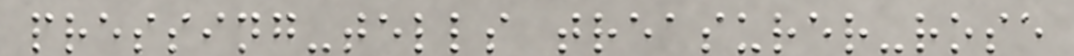pressing-tells treasurer-rose
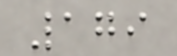179
